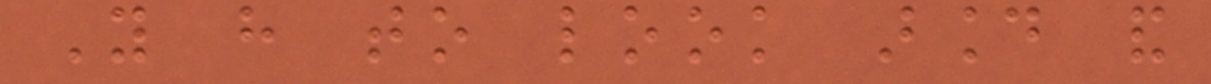You have to look around and
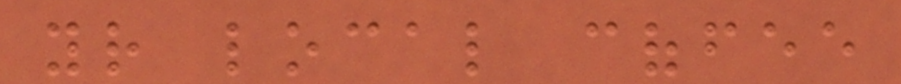your local coffee
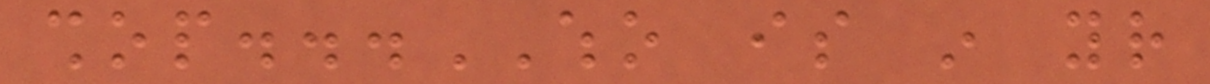shop...WHO is in your
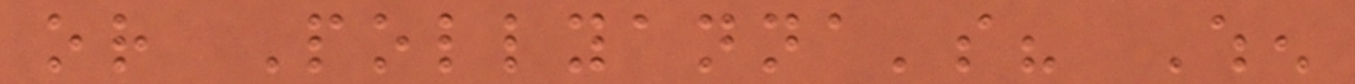or Pollyanna's? When
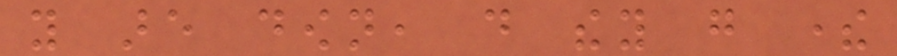you are down, do they go there
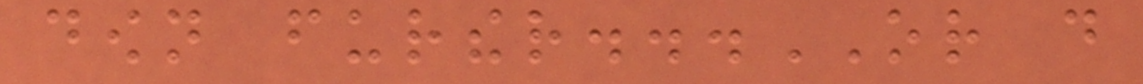down further...OR do
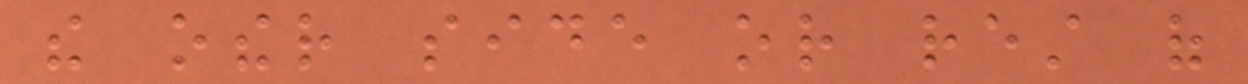the other side or rest of
